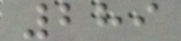289
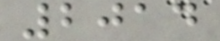2014
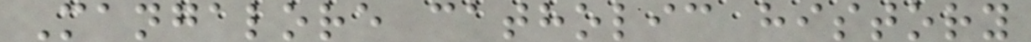Mangalore catholic history
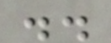..
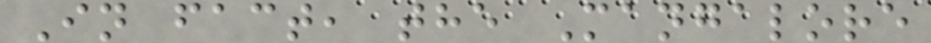In fact, the Mangalore
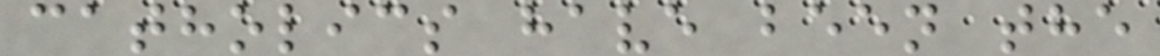catholics have been the
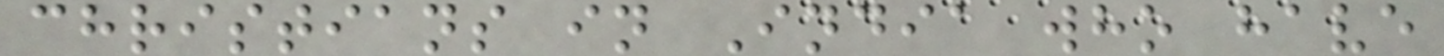christians in India who have
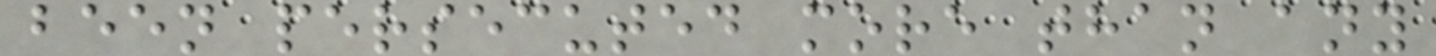been persecuted more than any
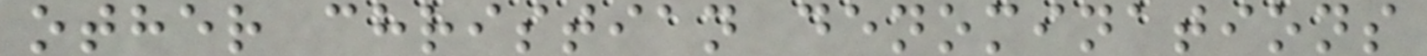other christian denominations
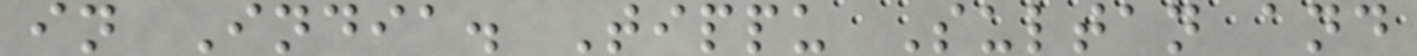in India. Tippu Sultan and
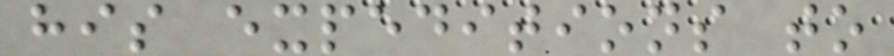his expeditions to
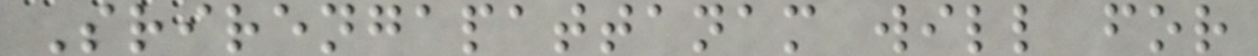Srirengapattanam will for
